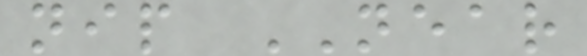nip NEAR
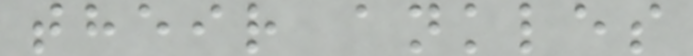their ankles
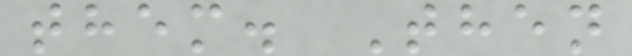them. Then
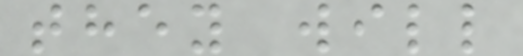they will
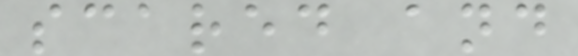scared and
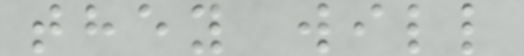they will
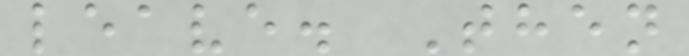leave. Then
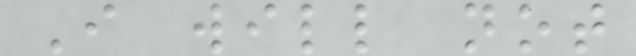I will not
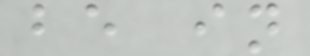be in
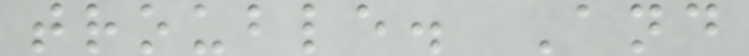trouble. And
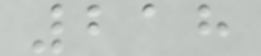218
